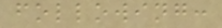following:
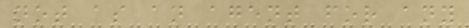not as an agent for any
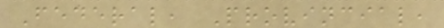Federal, Provincial,
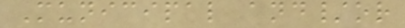Municipal and/or
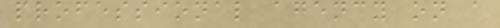professional agency on a
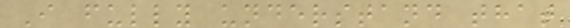I fully understand that
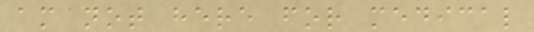am not here for medical
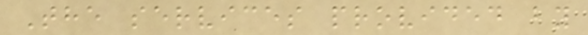The services provided by
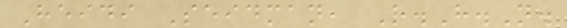Heidi Seidman, R.H.N.
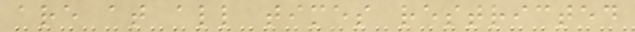are at all times restricted
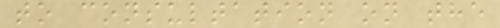to consultation on the
